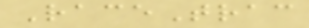RaceTrac
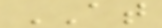AT
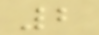2
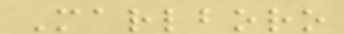Marlboro
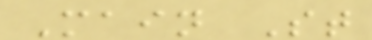Main St
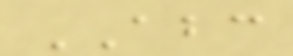ABC
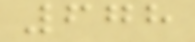678
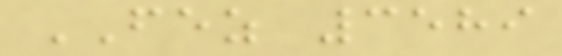FEZ 3589
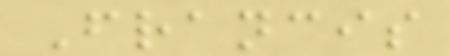Francis
